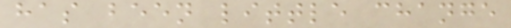has been little change
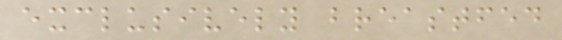exclusively breastfed
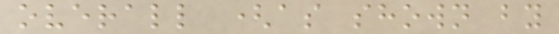overall (as shown by
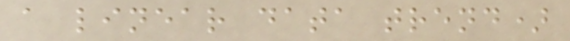a linear data trend)
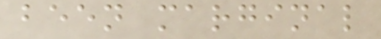been marginal
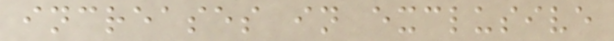increases in exclusive
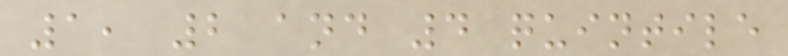1, 2 and 4 quintile
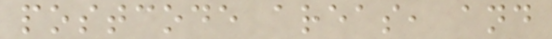postcode areas, and
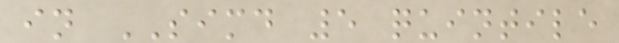in SIMD 5 quintile
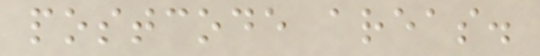postcode areas.
